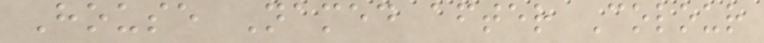House Named after Colour
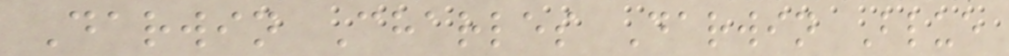Darwin Charles Darwin Blue
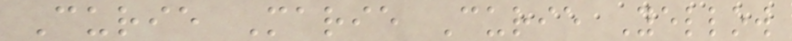Curie Marie Curie Yellow
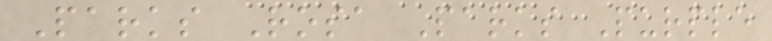Parks Rosa Parks Purple
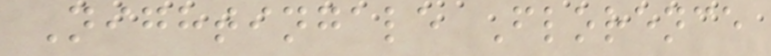Nightingale Florence
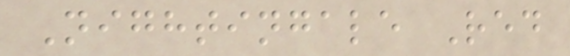Nightingale Red
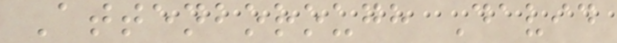Attenborough David
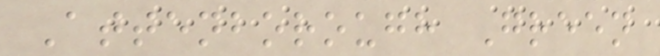Attenborough Green
